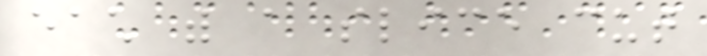each with a slice cut
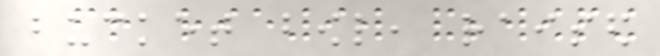bucket bowl, raised
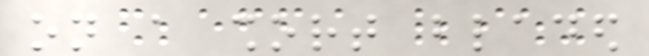on a short bladed
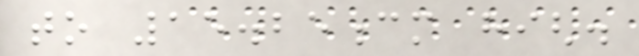to 15.25cm high.
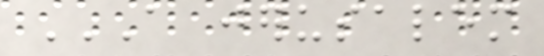A JERUSALEM
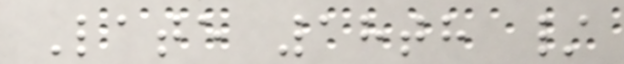Late 18th /
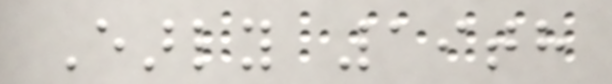Early 19th
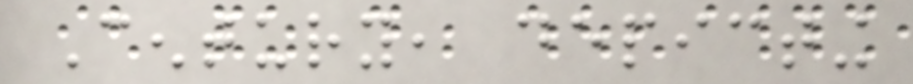Century, depicting
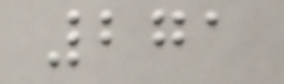271
